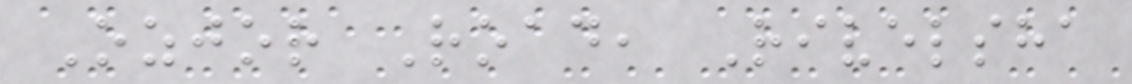Ozjor Road, Rivelsha
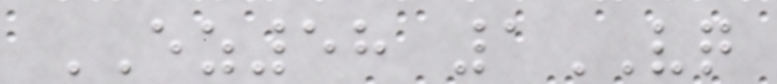EZ58 1VQ
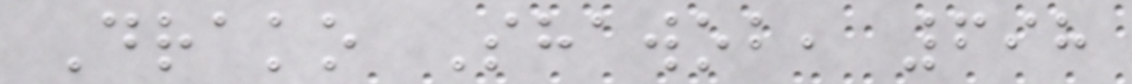Drako Shawob, 698
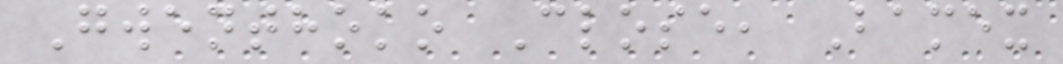Gwenthoko Close, Bamex
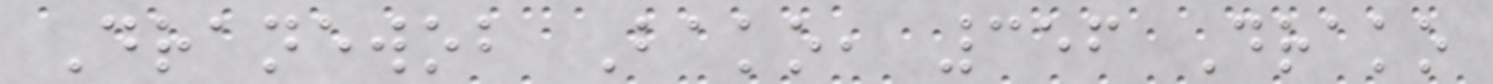Dranewob Bako, 356 Drako
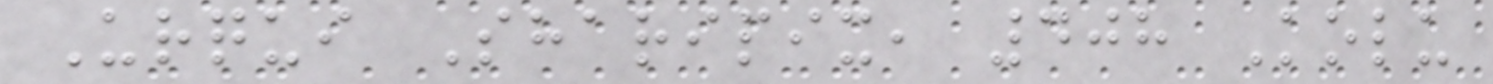Urqui Sharipix, 408 Kolu
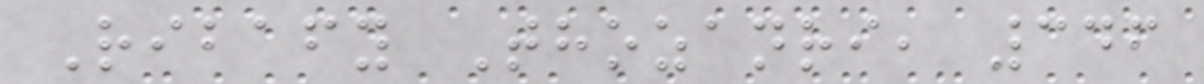Ribafy Thozanri, 346
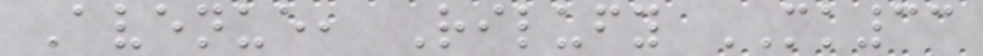Avenue, Rilufy MK33
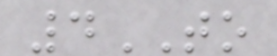4TO
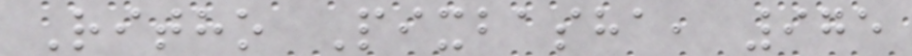Ritho Pixbasha, 975
